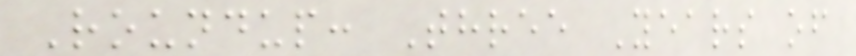Roundup: Three Years of
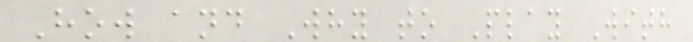How and Why to Play With
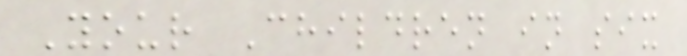Your Children in six
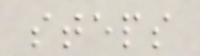steps
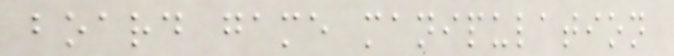board game manipulation
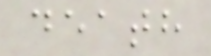death
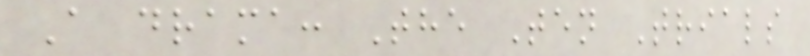A drama: The Ten Trials
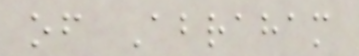of Abraham
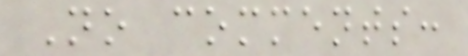No comments:
